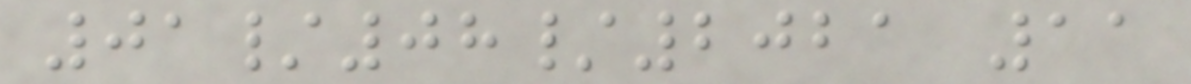01/08/2021 11
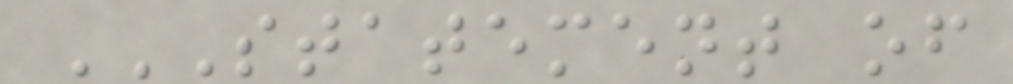STATEMENT OF
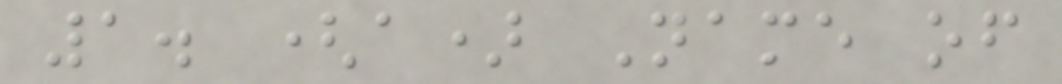1. (a) Name of
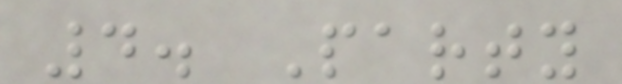4. Party
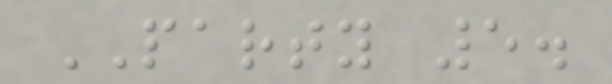PARTY 5.
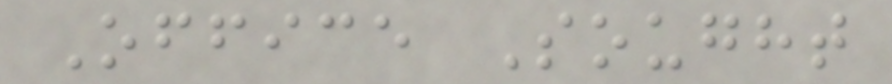Office Sought
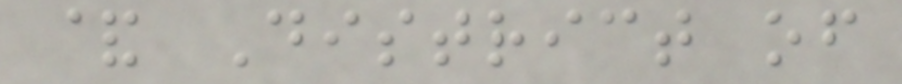& District of
